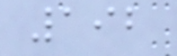192
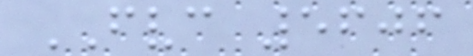FVC 5606
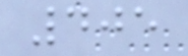405
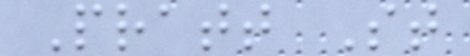Pratt St
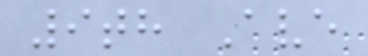9th Ave
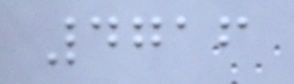4716
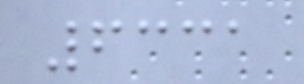6331
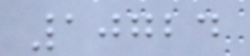10724
